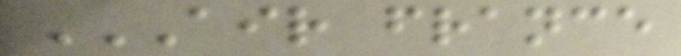AIR FRANCE
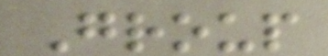Group
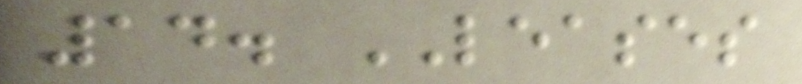14. LEASES
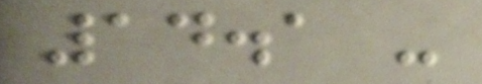14.1 -
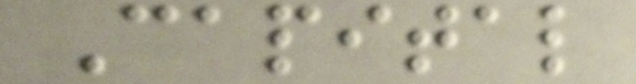Capital
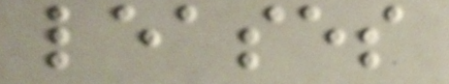leases
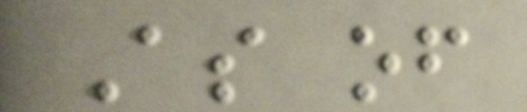As of
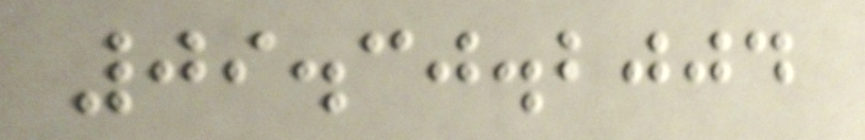09.30.2004
